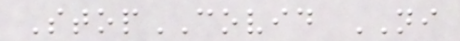StopCOVID NI
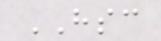HSC
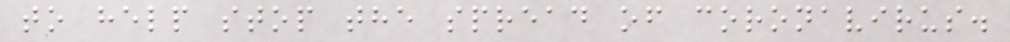to help stop the spread of coronavirus.
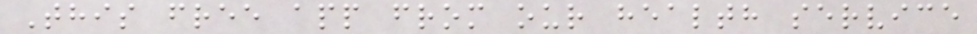This free app from our health service
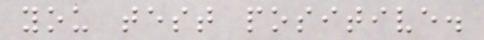you test positive.
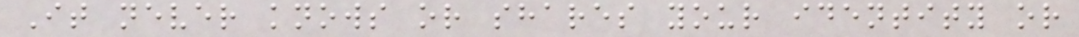It never knows or shares your identity or
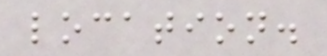location.
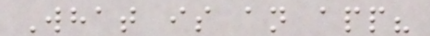What is an app?
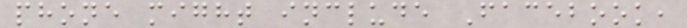phone might include Facebook,
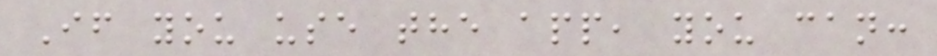If you use the app, you can:
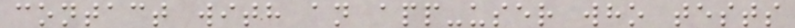contact with an app-user who tests
